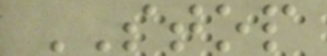STOP
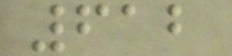612
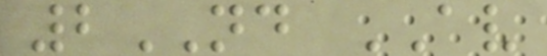2ND AV
